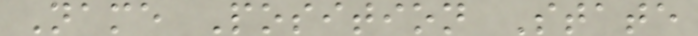Name Position State
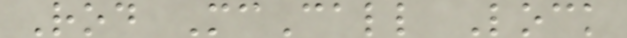Rod McCall Lock
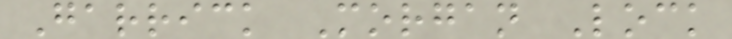Garrick Morgan Lock
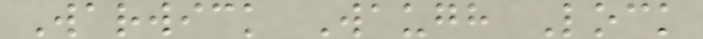Warwick Waugh Lock
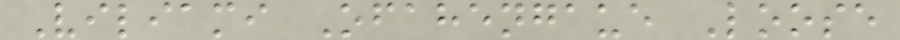Viliami Ofahengaue Loose
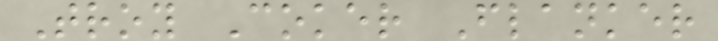Troy Coker Flanker
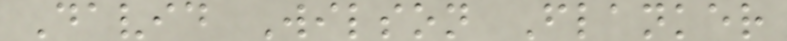David Wilson Flanker
